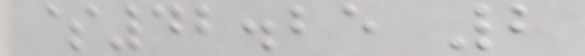$42.25 2
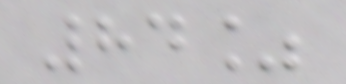84%
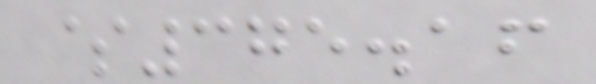$375.16
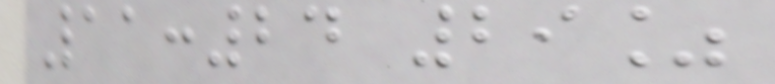11:24 29%
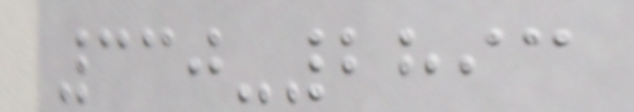330-2893
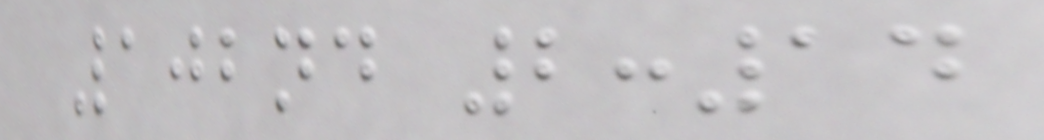102nd 2:14
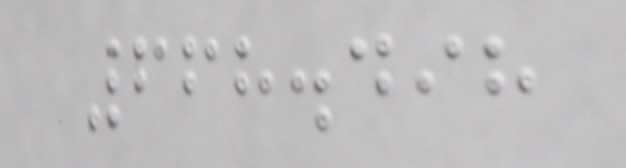668.498
